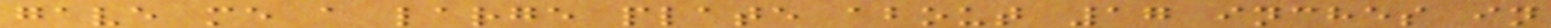gave me a large plate about 17 inches in
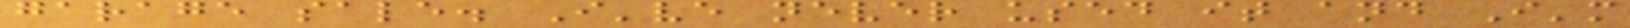garage sale. I've never used it and I'm
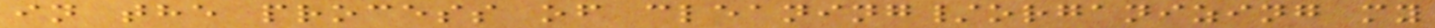in the process of cleaning/organizing my
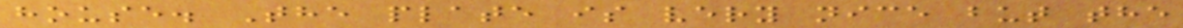house. The plate is very nice but the
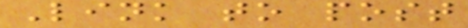Link to post
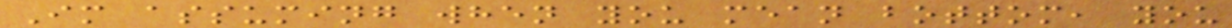Im assuming when you mean bottom, you
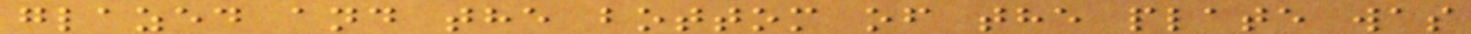glazed and the bottom of the plate was
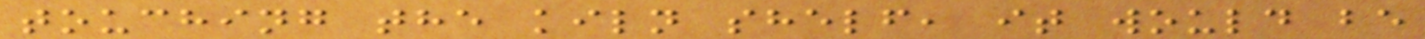touching the kiln shelf, it would be
